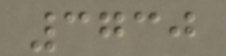3730
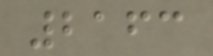2163
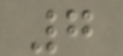7
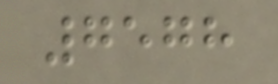7578
